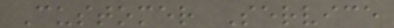Customer Service
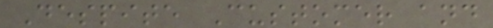Despite Customer and
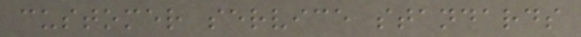customer service standards
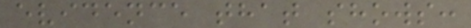evidence that shows:
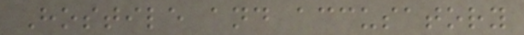Hostile and accusatory
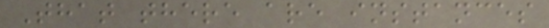That there are instances
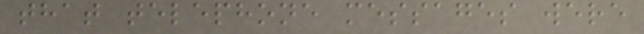that telephone messages were
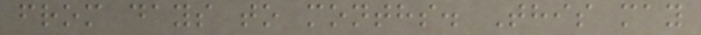from days to months. This may
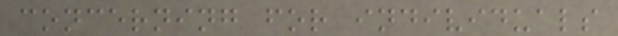concerning for individuals
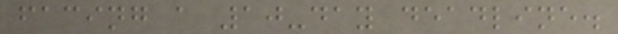facing a 10-day deadline.
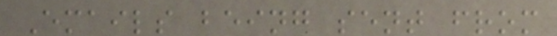Emails being sent from
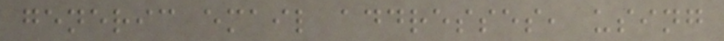generic email addresses, using
